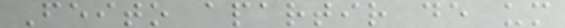Feito apartir de um
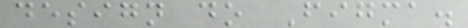design do Figma.
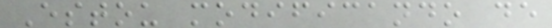Estou modificando de
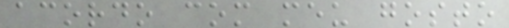acordo com meu gosto
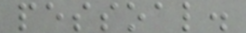pessoal.
